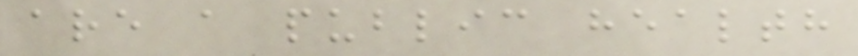are a public health
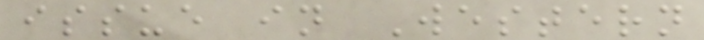issue in Western
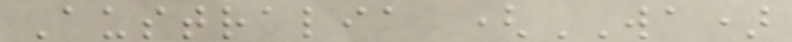Australia (WA)
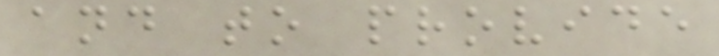and to provide
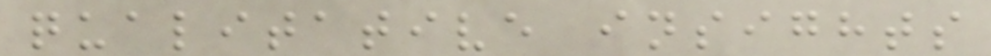qualitative insights
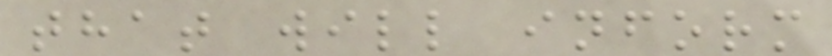that will inform
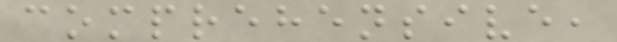comprehensive,
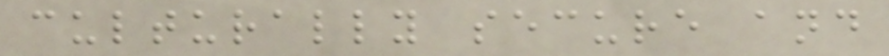culturally secure and
